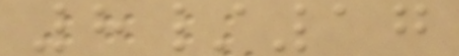8/17
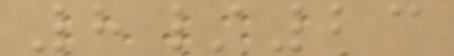8/23
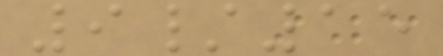9/15
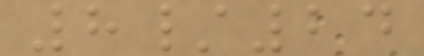8/24
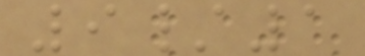9/1
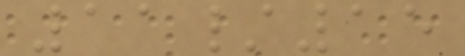11/15
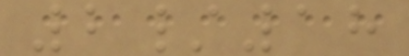2/18
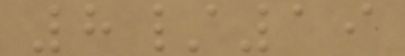8/19
